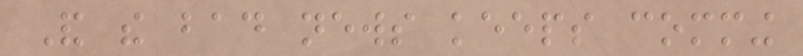And the bad news keeps comming
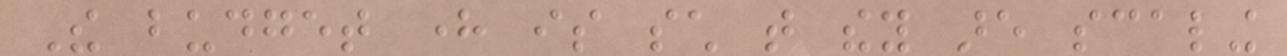The budget here is such that they are scaling
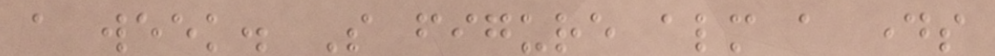a week. So figure almost a days
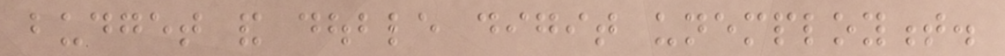budget and double digit unemployment.
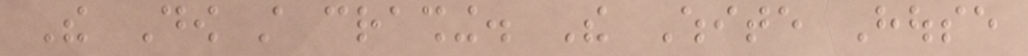The Dow still crashing. The White House
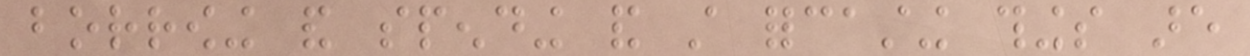borrowing and spending and still forcasting things are
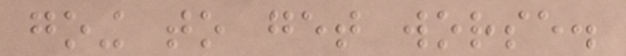going to get worse.
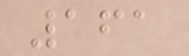161
